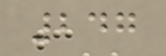247
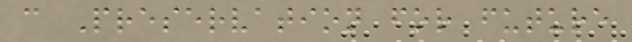c Preservation for future
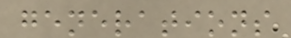generations
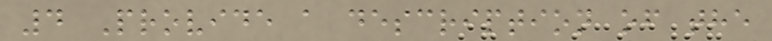4 Provide a description of the
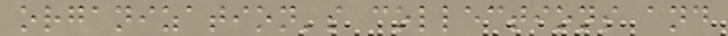organization's collections and
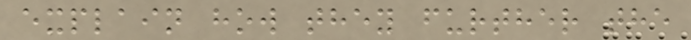explain how they further the
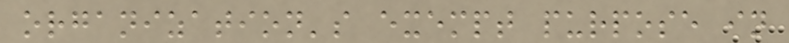organization's exempt purpose in
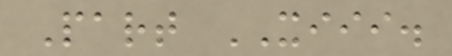Part XIII.
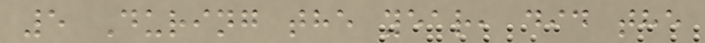5 During the year, did the
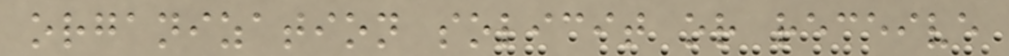organization solicit or receive
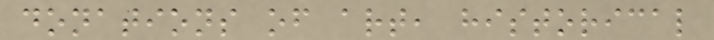donations of art, historical
